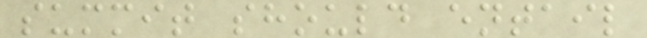summit should entail
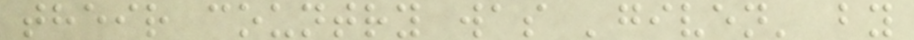their country was 'given' by
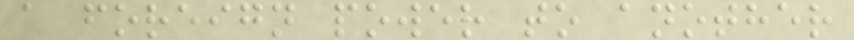a foreign power to another
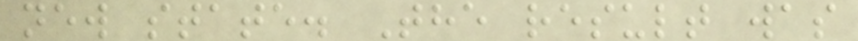new state. The result was
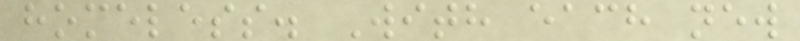homeless. With each new
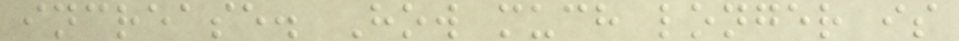increase. How much longer is
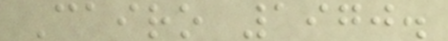Cairo 1970.
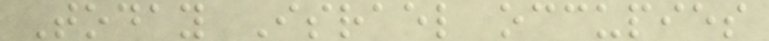Today Israel occupies
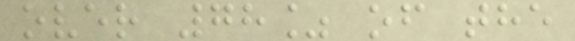over 78% of the
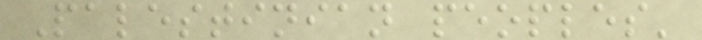Palestinian peoples'
